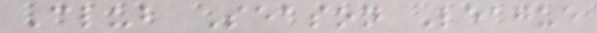Club Season League
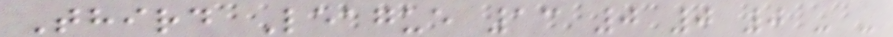Third League 13 0 0 0 - -
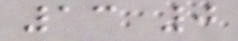13 0
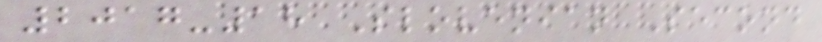2017-18 Slovenian Second
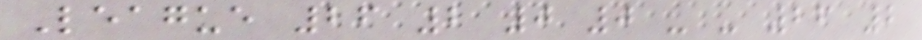League 26 2 0 0 - - 26 2
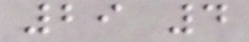29 4
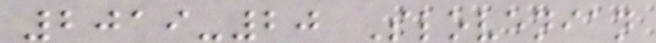2019-20 Slovenian
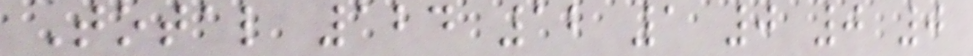Total 124 12 1 0 0 0
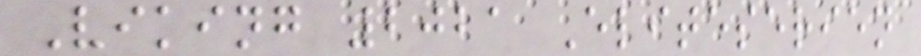Viking 2021 Eliteserien
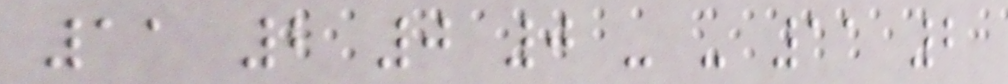11 2 0 0 - - 11 2
